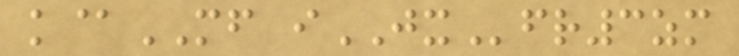k@MF iJXfr3zm
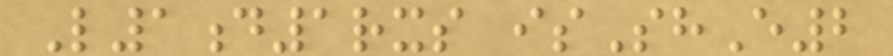L1d1rxs isShE2
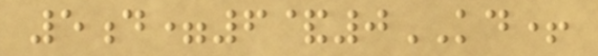5d=6&0KD+
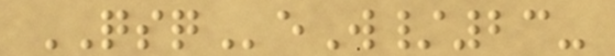QSQeW/23-
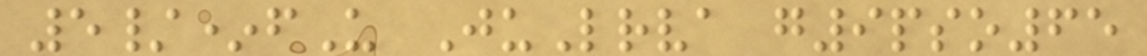5/*fU JuLrva g9pso65
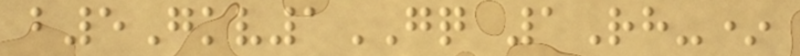b5Gkv1GQ 1Rh-*
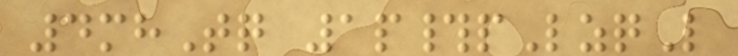4mhTq 1p#pLzqL
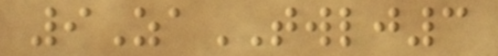9ZaTWLJ3
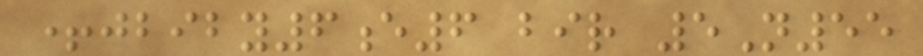+jbiby6e6 bir 5N55
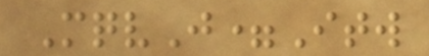MqvJ=Itw
